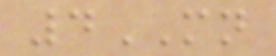4MN
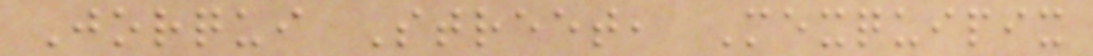Jorqui Street, Mexquipix
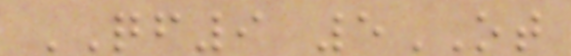QF9 5OT
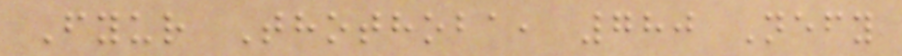Fyur Thothoba, 780 Nefy
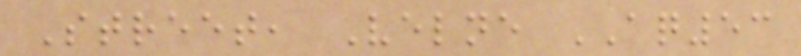Street, Velne AQ53
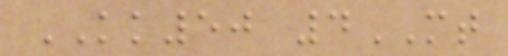KK50 4MT
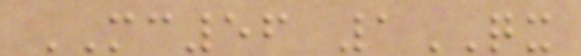MC56 1QX
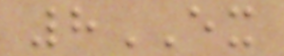8EX
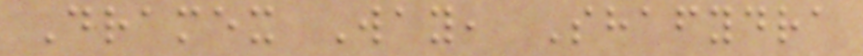Dramex Way, Shafydra
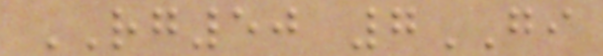RG50 7GI
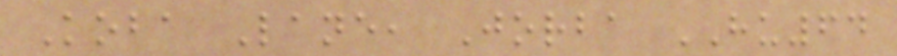Koba Lane, Jorba HU64
